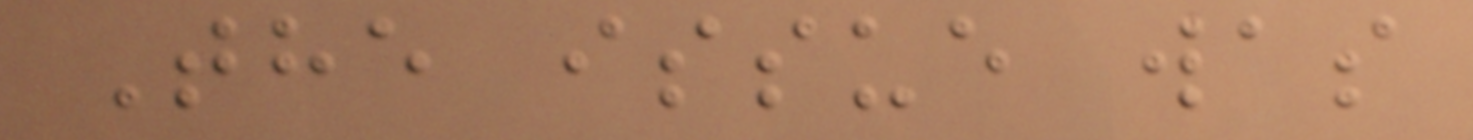The issue was
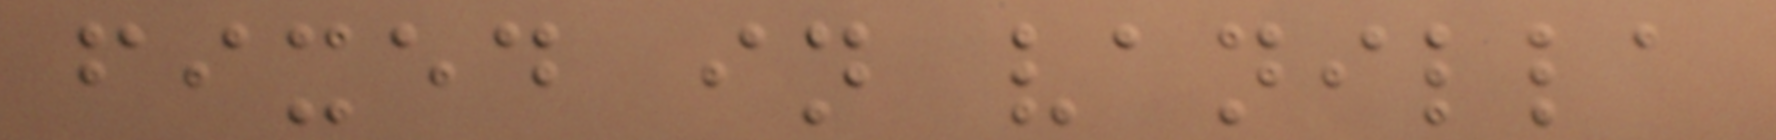fixed in vanilla
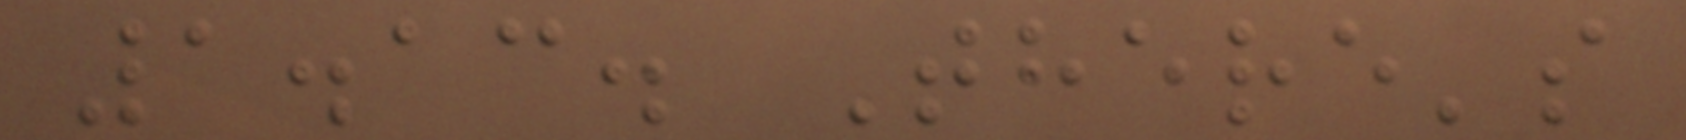1.13. There's
